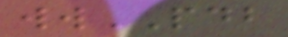wwPDB
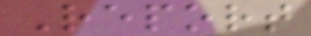Report
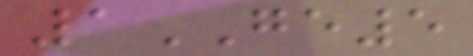1GE5
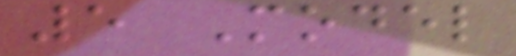5 Model
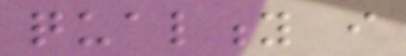quality i
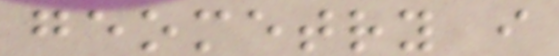geometry i
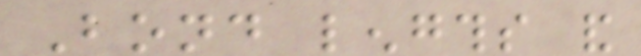Bond lengths and
